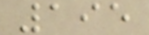195
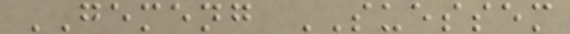GEMENG SUESSEM
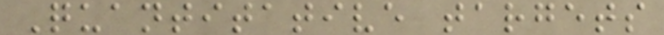Quantitative targets
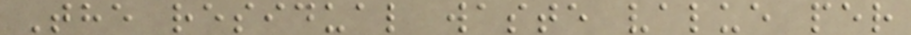The residual waste value per
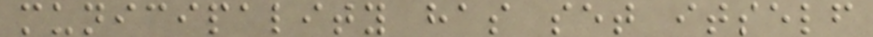municipality has set itself
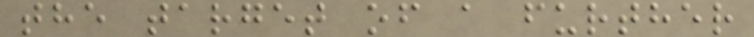the target of a further
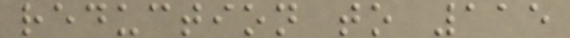reduction to 115
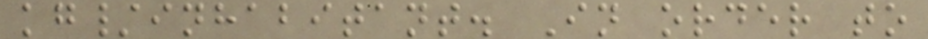kg/inhabitant. In order to
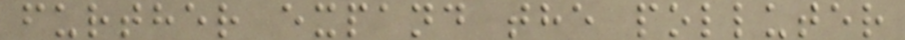further expand the polluter
